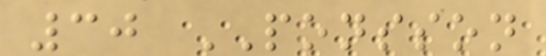30 PONSSON
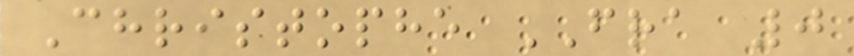Christophe FRA 0
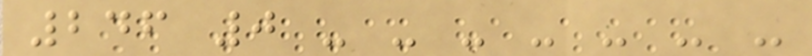246 0 - - - - - - -
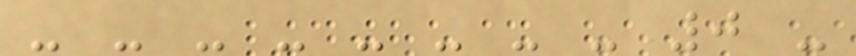- - - - - - - - 0 -
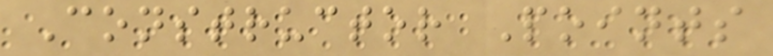Constructor Points
